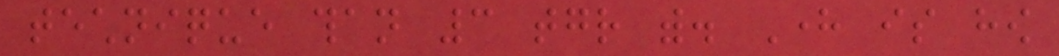technique than 3 together with. Here is how
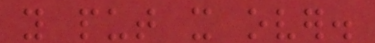you put it over.
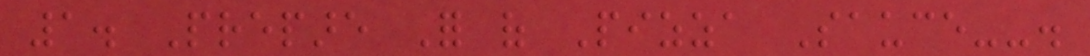1. Prepare For of Pizza Sauce--.
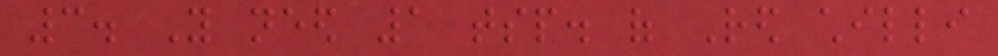3. You need 1 tsp. of Red chilli
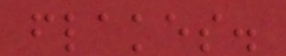flakes.
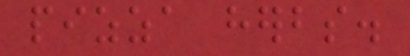pizza herbs.
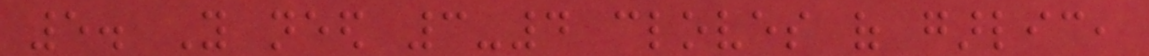5. You need 3-4 cloves of garlic,
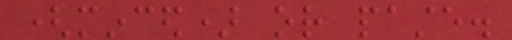(minced) or paste.
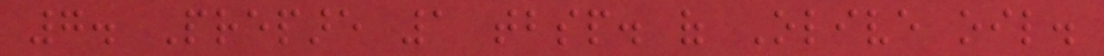7. Prepare 1 tbsp. of Olive oil.
